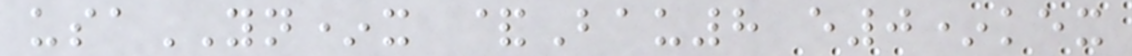usaYN*x &Bau8 e0*kex
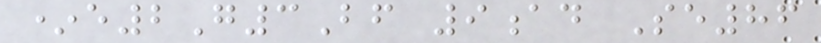*e2G3Bf 9ad Se86
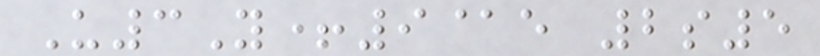U3Y+9@e 2s5
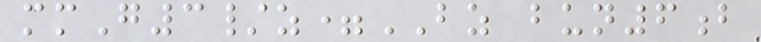mmG3/z=BZ bun6b
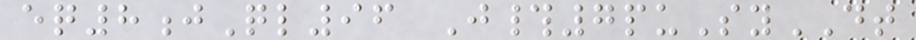eq8jQl96 J#7puSyDT
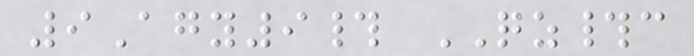9Agy9# QZ#c
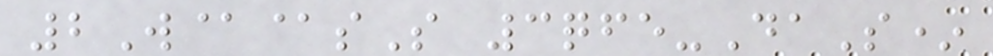2W@@sS 3qfe-DaS*
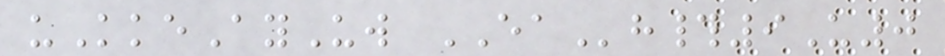uKkeAyUw EAh#9U0
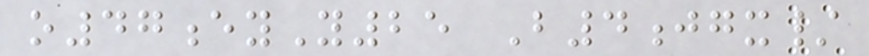o47eyY25 B4jgx/
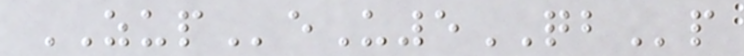ZUPeU5QBp
